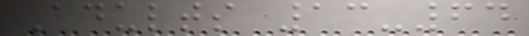Adults 13-64
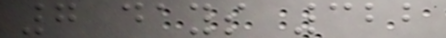7 days 322
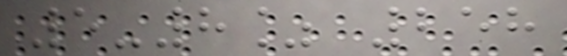5-8% 258
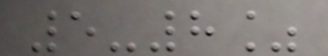5-8%
